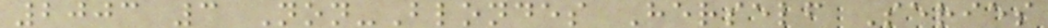2003 3 Non-Blondes Herself Series
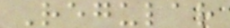Regular
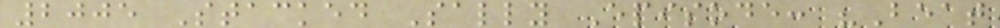2005 Stacked Sally Episode: "Beat
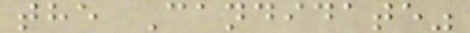the Candidate"
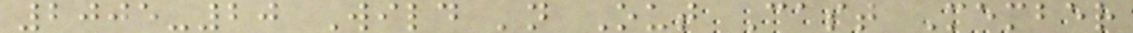2005-20 Wild 'n Out Cast Member
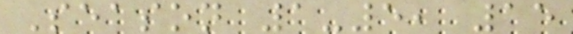Season 1-5, 15
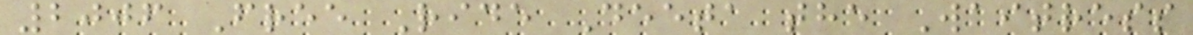2006 Free Ride Deeta the Waitress
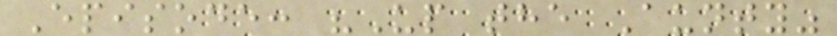Episode: "Up the Aunty"
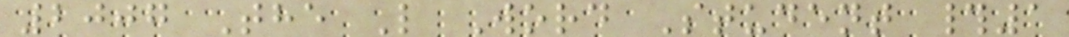2007 The L Word Student #1
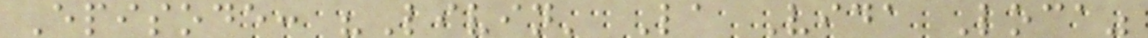Episode: "Livin' La Vida Loca"
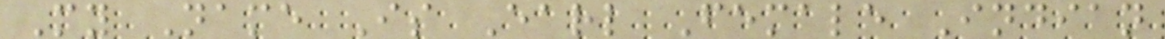My Name Is Earl Female Indian
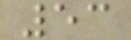53
